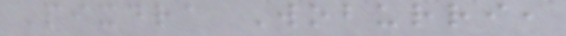Pixdra Woburri,
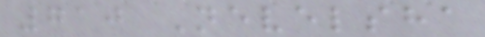710 Nevelsha
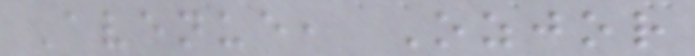Avenue, Ozjor
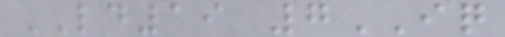LD19 7IQ
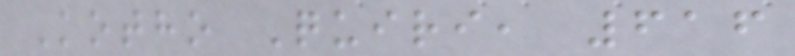Kotho Quiri, 616
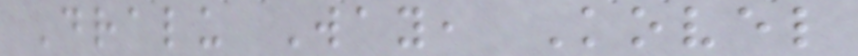Dralu Way, Kovel
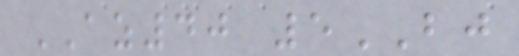AZ40 5BJ
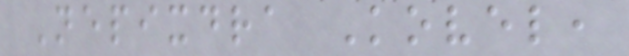Nepixdra Kovel,
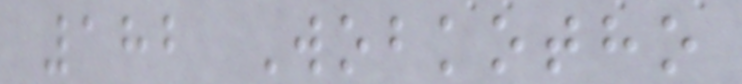182 Wobkotho
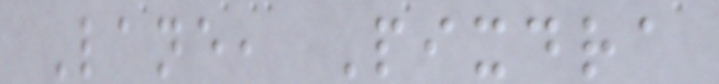Lane, Pixdra
